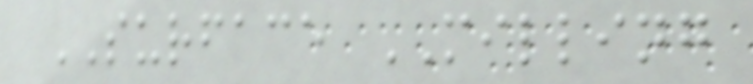SURFACE MILLING
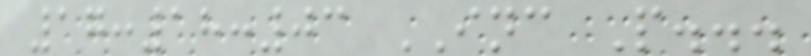17:18:03 INC P...
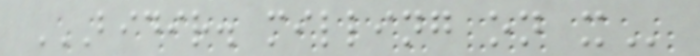BIDIR. MILLING ON X
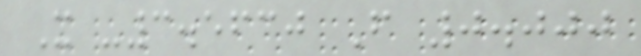X -3.5630 F 0.000
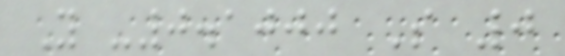Y -0.1000 S 0
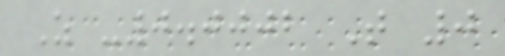Z -0.0002 T 0
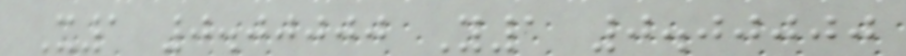X1 0.00000 Y1 0.00000
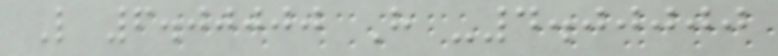L 6.00000 H -4.00000
